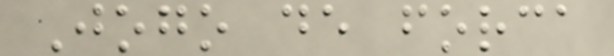Jogo de forca
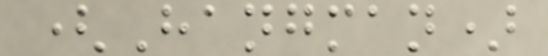(Hangman)
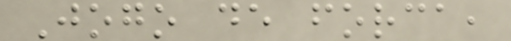Jogo de forca,
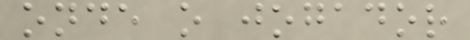onde o jogador
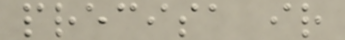precisa ir
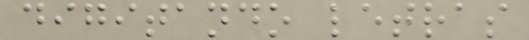digitando letras
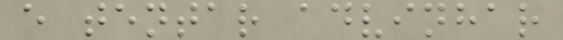e tentar advinhar
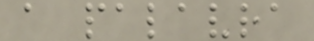a palavra
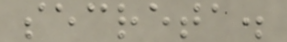secreta.
